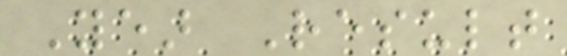Year Result
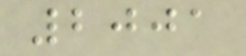2001
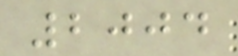2004
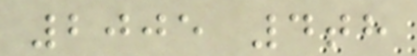2005 4th
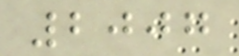2007
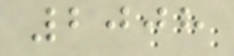2008
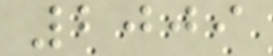2009
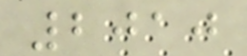2010
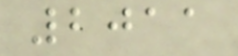2011
